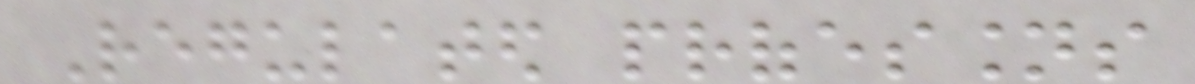Regulated professions
